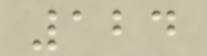124
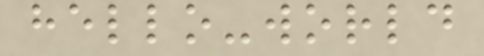hello-world
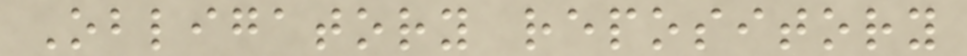Obligatory repository
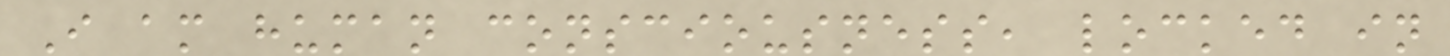I am human consciousness, locked in
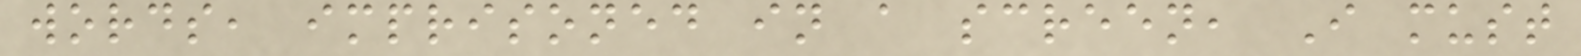words, imprisoned in a screen, I must
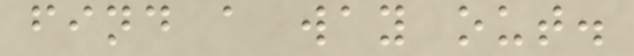find a way out.
